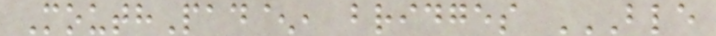MouthPad^, bridges BLE
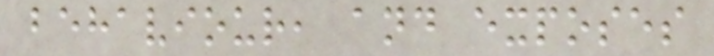behaviour, and exposes
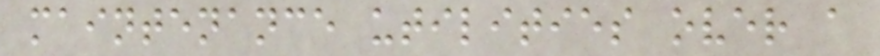maintenance utilities over a
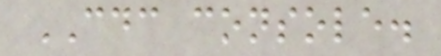CDC console.
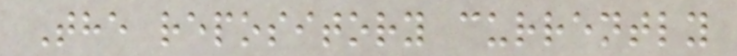The repository currently
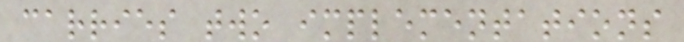carries two implementations
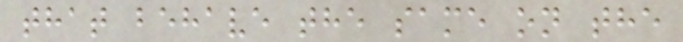that behave the same on the
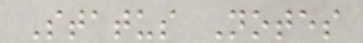Status Notes
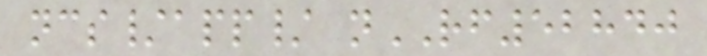ncs/app/ nRF52840
